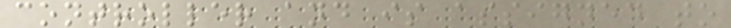controller and is assigned to
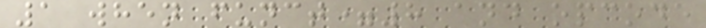1 when funct=8 and opcode
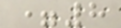=8
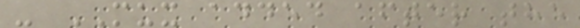- MUX added after the
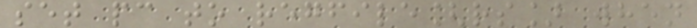set pc to regfile[rs] when
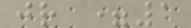jr =1
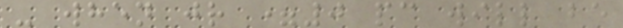- when jr =0 pc will be
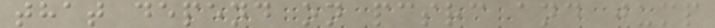that depend on pcsrc and jump
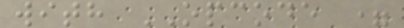with OPCODE =
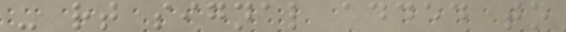- rt signal added to
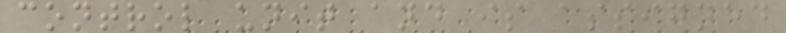control unit and is assigned
